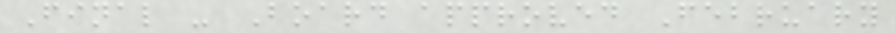Final - Board approved February
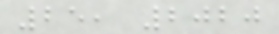25, 2020
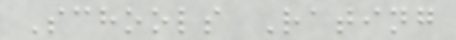Schools Rating
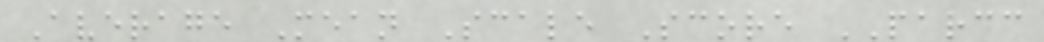Average Mean Scale Score PARCC
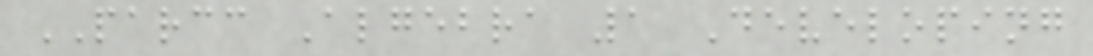PARCC Algebra 1 Developing
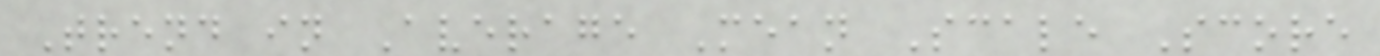Trend in Average Mean Scale Score
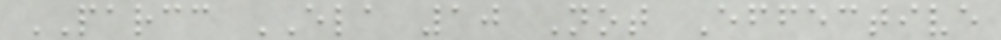PARCC ELA 10 Not Effective
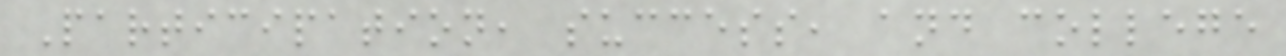Participation, success, and college
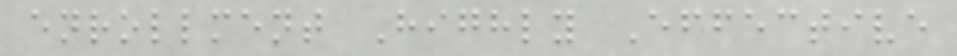enrollment Highly Effective
